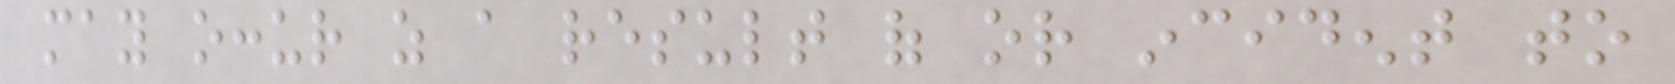may occur as a result of or incident to
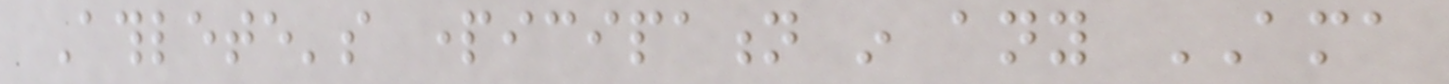Athlete's participation in any AMA
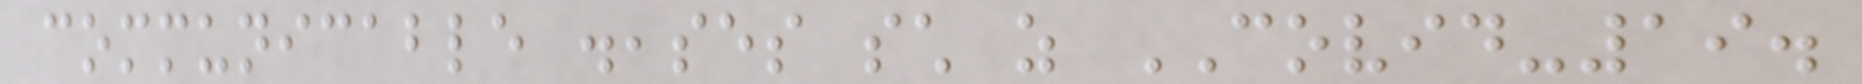communicable diseases such as COVID-19.
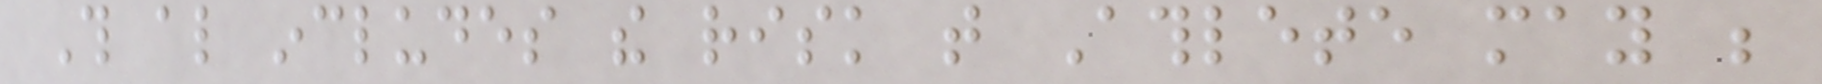This also includes the risk that Athlete may be
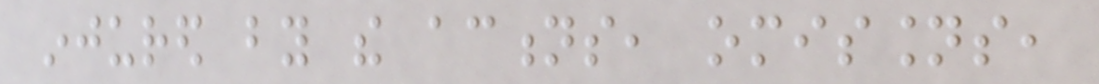injured by the actions, omissions,
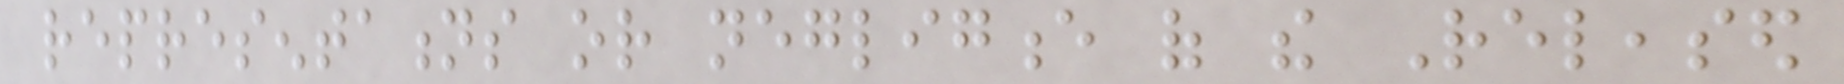representations or negligence of the Released
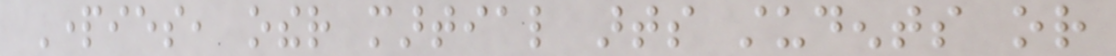Parties, other martial arts students or
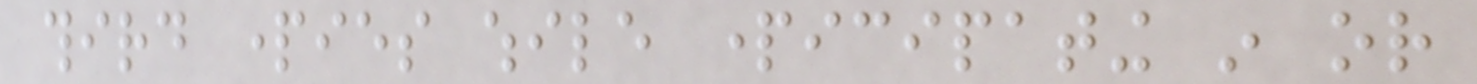third parties while participating in or
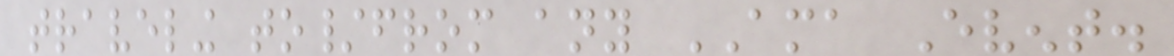traveling to/from any AMA Event.
